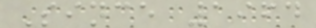Since 1964
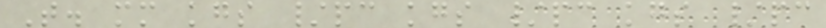T. mm kgs /pc kgs /pc kgs /pc
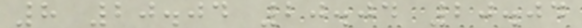8 20.04 20.04 20.04
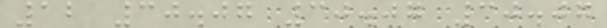12 30.07 30.07 30.07
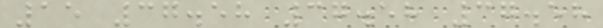15 37.58 37.58 37.58
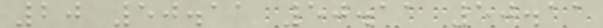20 50.11 50.11 50.11
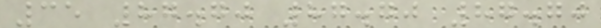35 87.70 87.70 87.70
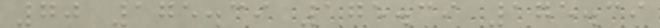70 175.39 175.39 175.39
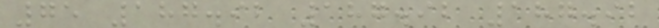75 187.92 187.92 187.92
